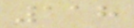118
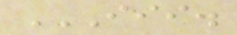III.
